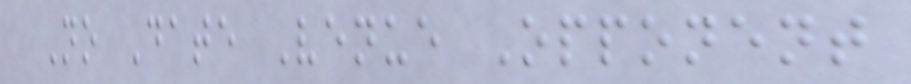No Date Venue Opponent
